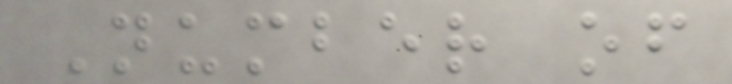Number of
